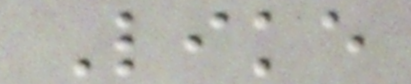Like
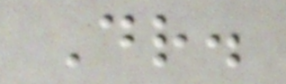Dr.
